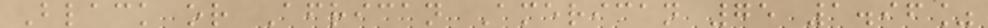Black or African American 75 1.96%
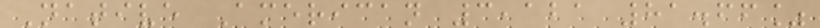Native American 3,121 81.66%
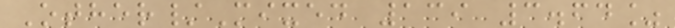Other/Mixed 139 3.64%
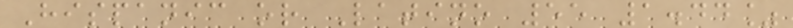Hispanic or Latino 55 1.44%
